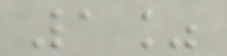1%
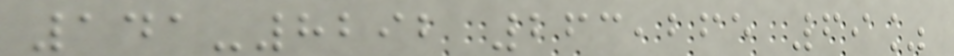141-8292 263,265 69%
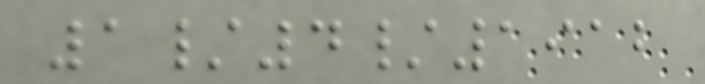1/4/1912
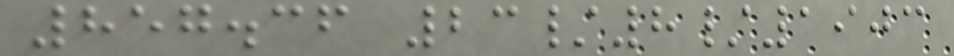857.36 23/8/1903
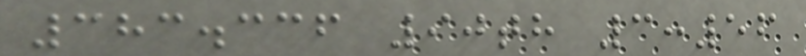383.336 90th 3:56
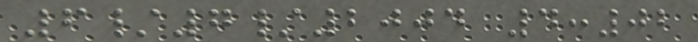6/7/2004 4:02
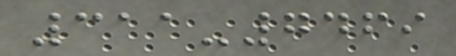311-7469
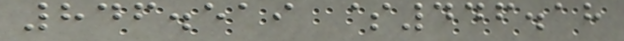846.519 $446.18
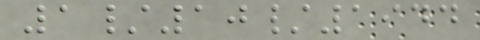1/10/1944
